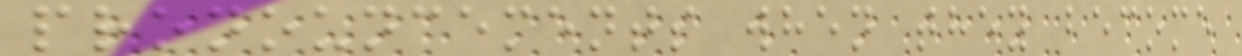pronouncements when they become
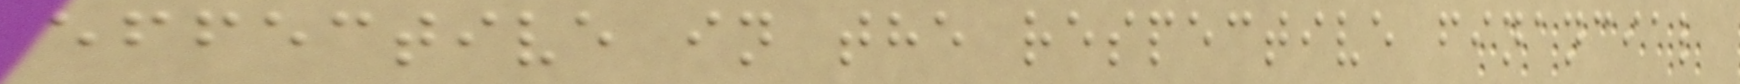effective in the respective financial
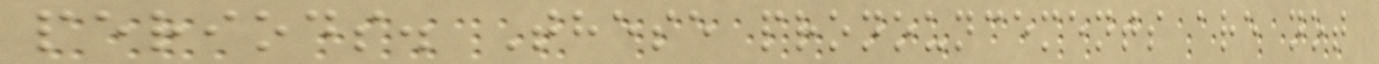periods. These pronouncements are not
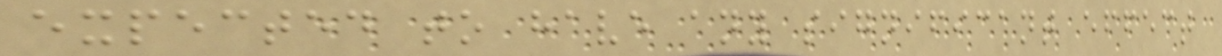expected to have any significant effect
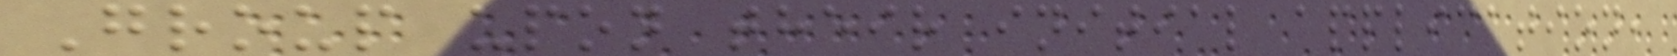Group upon their initial application,
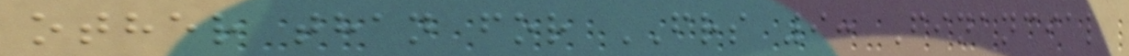other than for FRS 9: Financial
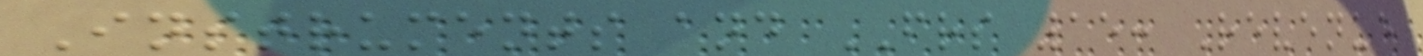Instruments and FRS 15: Revenue
